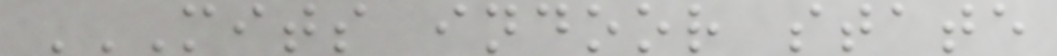MITS INDOOR STATE
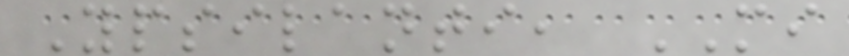Ypsilanti, MI
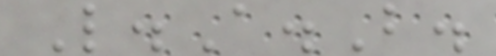L.A.B.
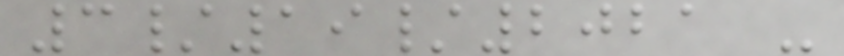3/19/2021 -
